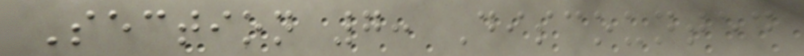Section 7: Discounted
